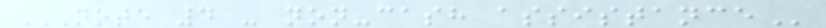NOTE 4 - NON-CASH ASSISTANCE
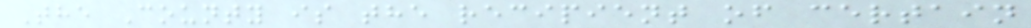The County is the recipient of certain
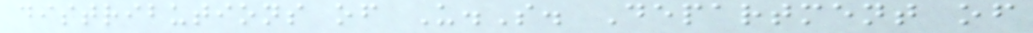distributions of U.S. Department of
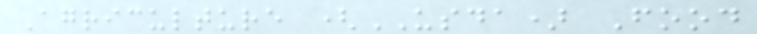Agriculture (USDA) Food
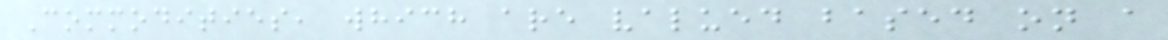Commodities, which are valued based on a
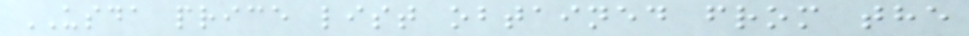USDA price list obtained from the
